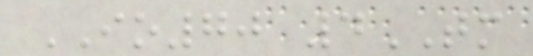IO70 4TM
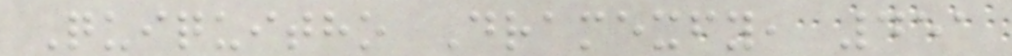Quiquitho Dramexfy, 451
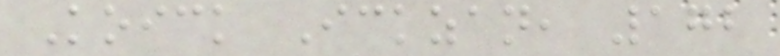Koick Ickzan, 172
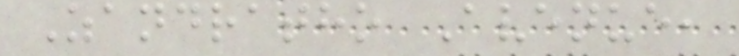Zandratho Avenue,
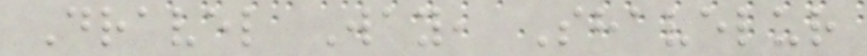Dravel Way, Shavelur
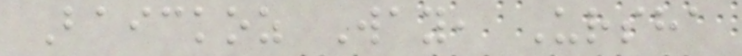Baickoz Way, Ursha
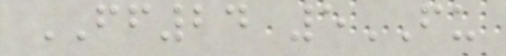FF24 5FU
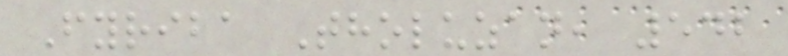Fyriba Tholuzan, 542
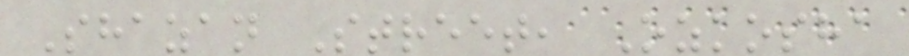Shazan Street, Ozkosha
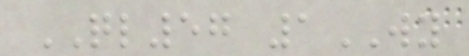QL57 1WY
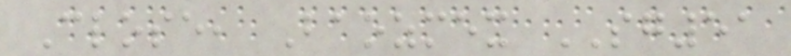Close, Baozmex SG51
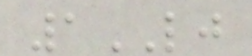1LJ
